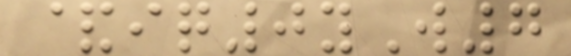&iq0yW7
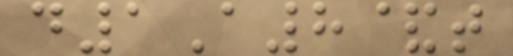d1A8&t
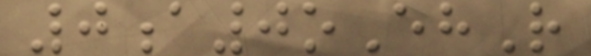0a0oEhR
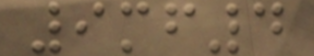9mf4
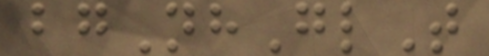bgNhGlT
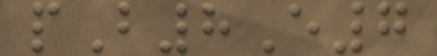pB8E7
